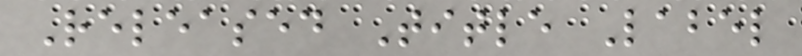Released Title Label
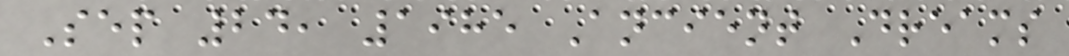Sep 24, 1985 Ancient Dreams
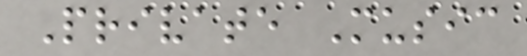Private Music
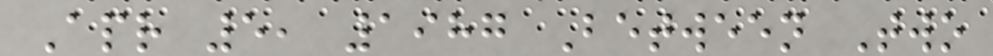Apr 5, 1987 Between Two
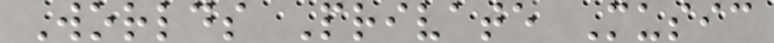Worlds Private Music
